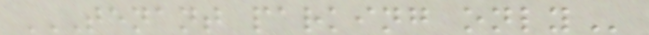TENANT PARKING ONLY
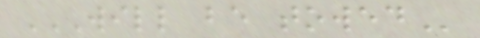WILL BE TOWED
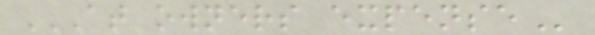AT OWNERS EXPENSE
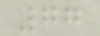77
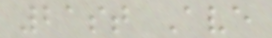21st Ave
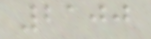2100
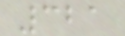321
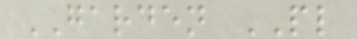GARDEN PL
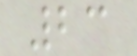23
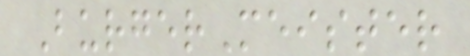BurgerMeister
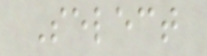Select
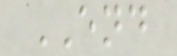END
